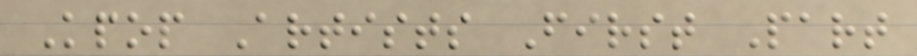Kpop Artists First Part
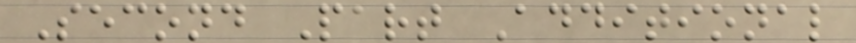Second Part Additional
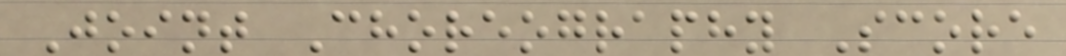Joint Choreography Score
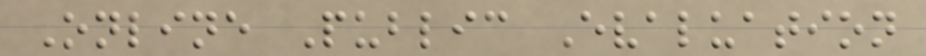Online Public Evaluation
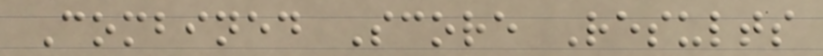Combined Score Results
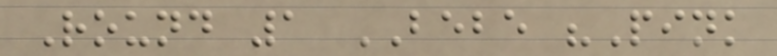Round 1 BEBE "Pink
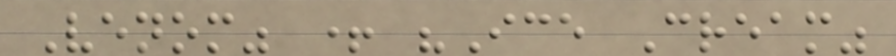Venom" + "Ice Cream"
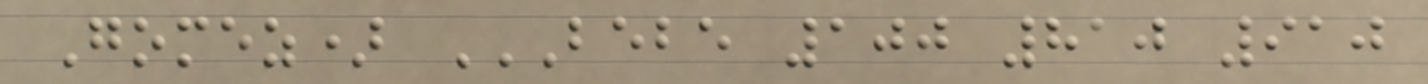Gomez) BEBE 100 810 910
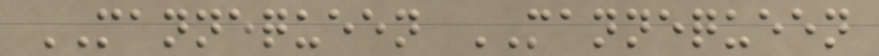MANNEQUEEN MANNEQUEEN
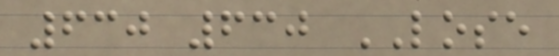630 630 LOSE
